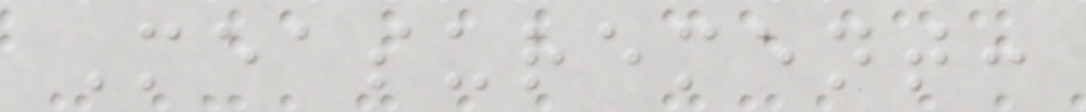Measurement:
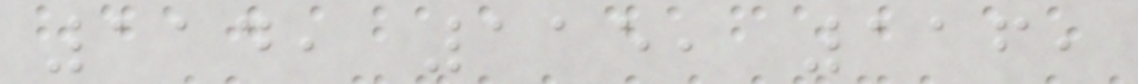114, 115, 116,
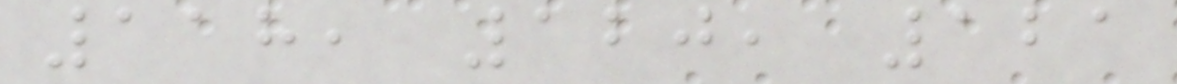118, 120, 121
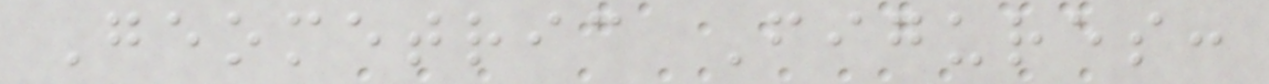Geometric Figures:
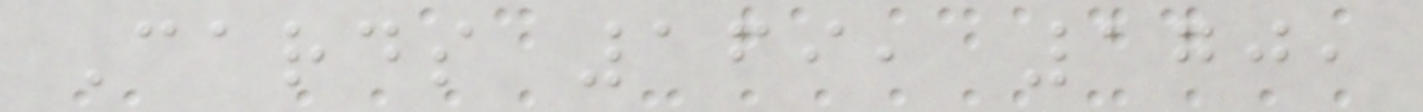Cards 169, 170,
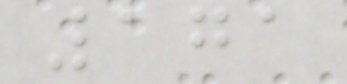171
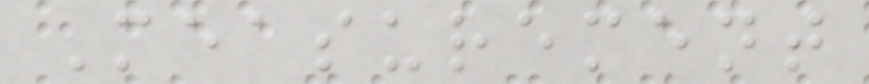Measurement
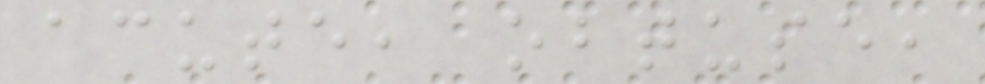acute, obtuse,
